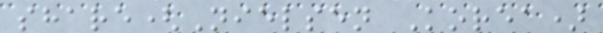share(Nielsen Korea)
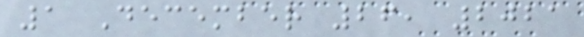1 December 26, 2021
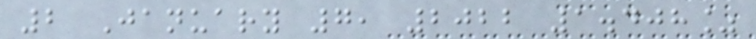2 January 7, 2022 1.408%
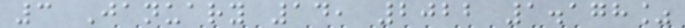3 January 14, 2022 1.178%
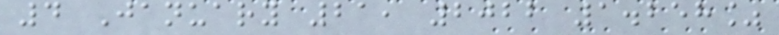4 January 21, 2022 1.258%
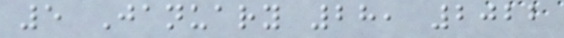5 January 28, 2022
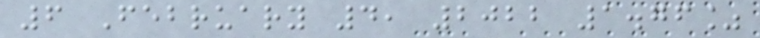6 February 4, 2022 1.76%
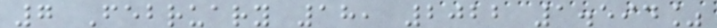7 February 18, 2022 1.594%
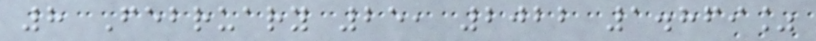8 February 25, 2022 1.869%
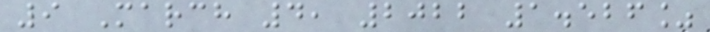9 March 4, 2022 1.526%
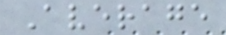Average
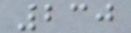230
